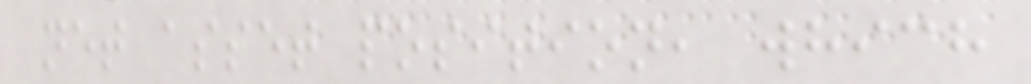net asset position, which
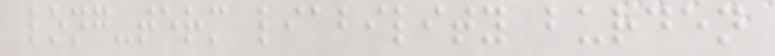long-term liability burden
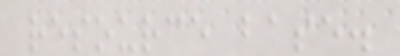resource base.
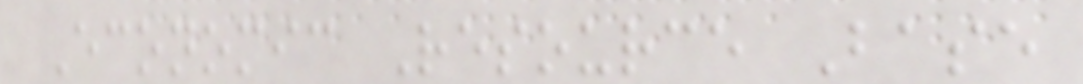Economic Resource Base
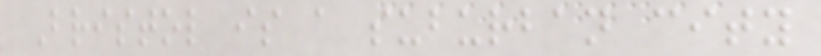Bristol is a suburban city
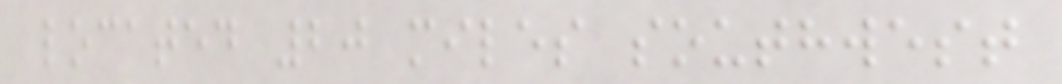located 20 miles southwest
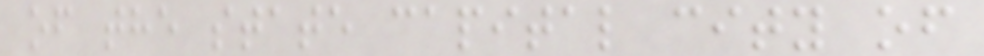of the state capital city of
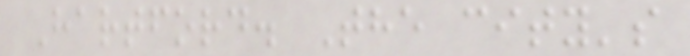Hartford. The city's
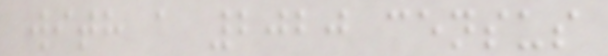with a 2020 census
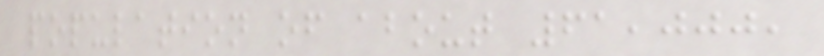population of about 61,000,
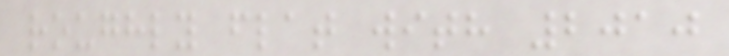roughly flat with 2010
